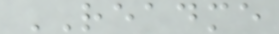README
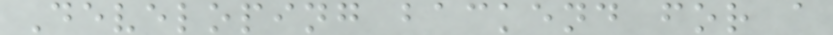Developing backend for a
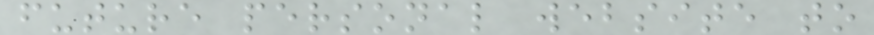future personal website to
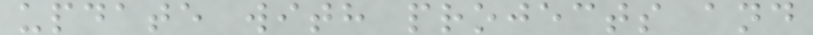update with projects and
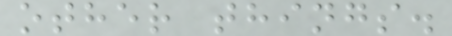other things.
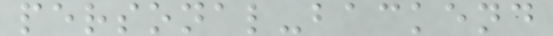personal-backend
